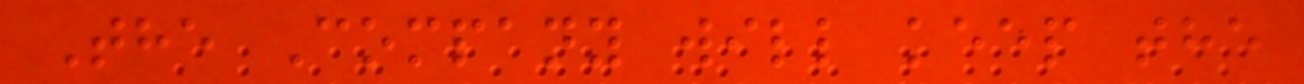The Company will keep the
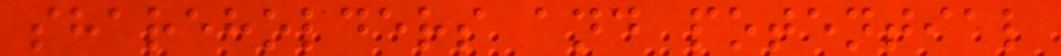shareholders and potential
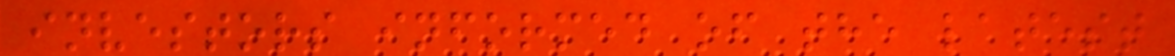investors informed of the latest
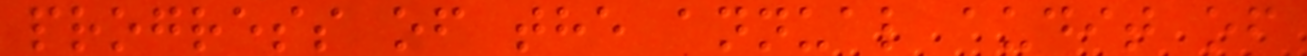progress of the annual audit of
